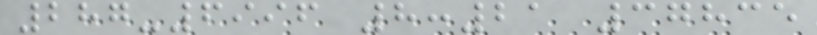287-6996 8:21 37835
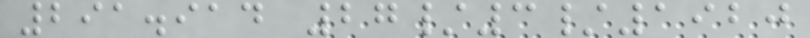291.914 27/3/1920
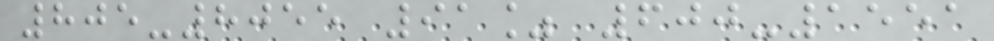805-8055 91% 600-1551
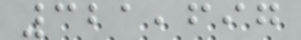321,697
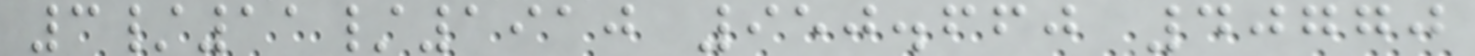3/11/1910 950.660 40770
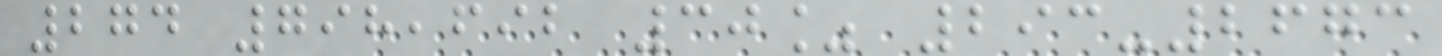274 798,692 30% 293-2673
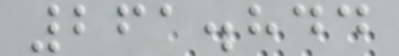261.844
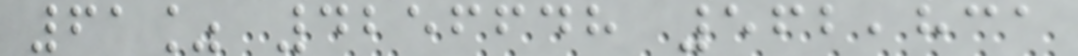61% 4256648 562,831
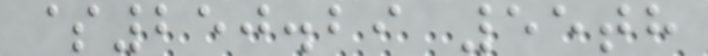$250.29 55th
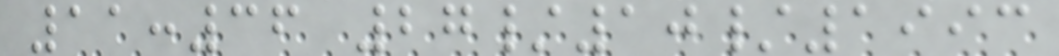11:36 27/10/1993
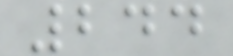244
